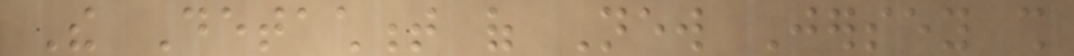The Detachment of New Jersey shall
